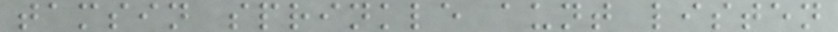tamsin sprinkle aunt listen
